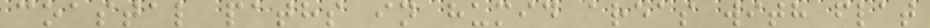coastal paths in humid areas with flat
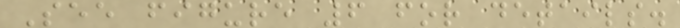See figure 6 for details.
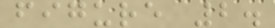figure 2.
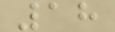18
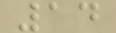14
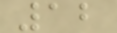12
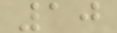10
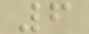6
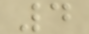4
